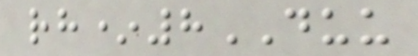rh*8DUU
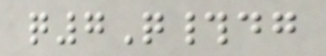q7Q#dg
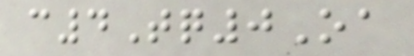c4Tq0Oa
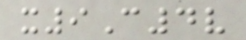x9C4v
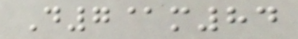D7@m84
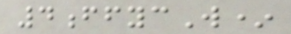4ffycW*
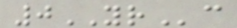0YRc
